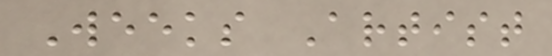Weeks Artist
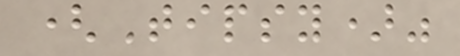(Tipsy)"
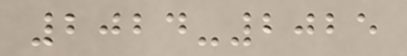2024-2025
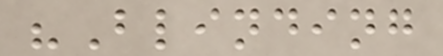"Blinding
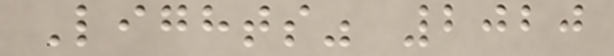Lights" 2020
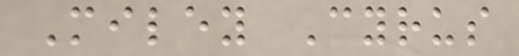Miley Cyrus
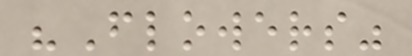"Flowers"
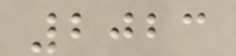2023
